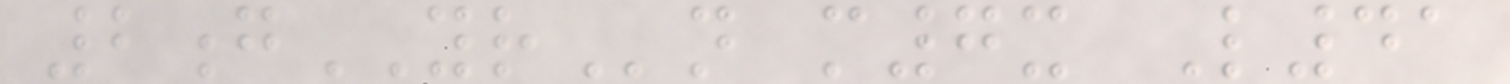2gYRn m7x L41
